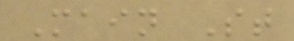Main St
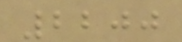2200
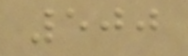500
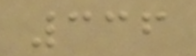336
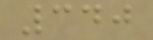340
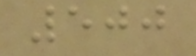500
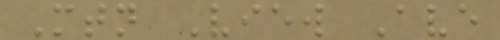Mtn View Ave
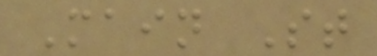Main St
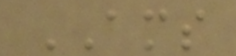AMS
